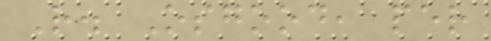R. Osgood, per
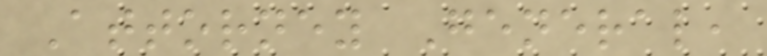Attorney General,
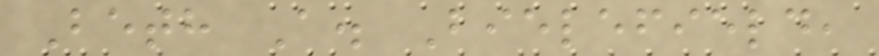Beth A. Bielefield,
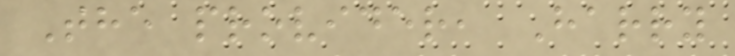The provider, Harry
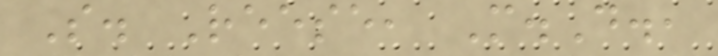S. Reese, M.D.,
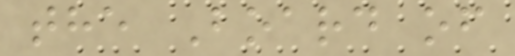the Board of
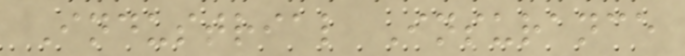Industrial Insurance
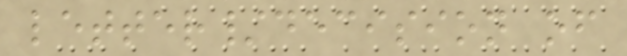letter/decision of
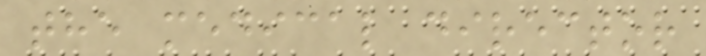the medical director
